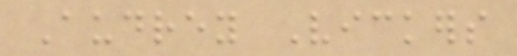Audrey Vickers
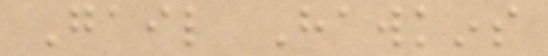Gail Hawkins
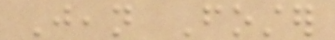Jean Foster
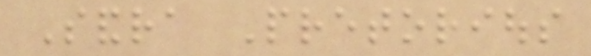Sandra Pretorious
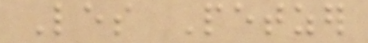Les Petzer
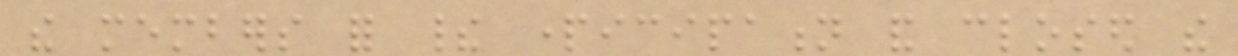the members for their participation and closed the
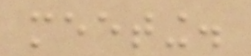meeting.
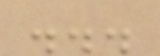...
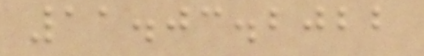11.03.2022
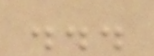...
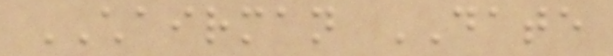CHAIRMAN DATE
